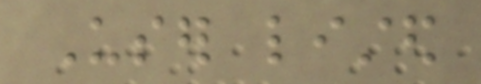User listed
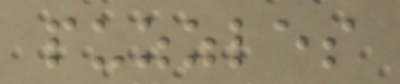puzzles
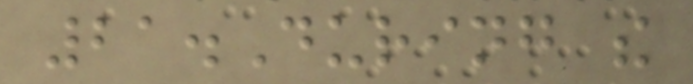21.During the
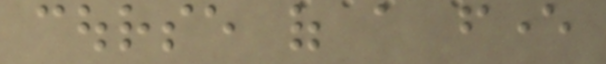course of a fever
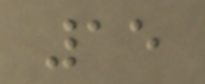15
